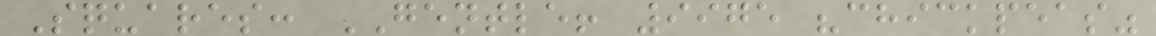Squares: GENTLE! 9975 "chickpeas"
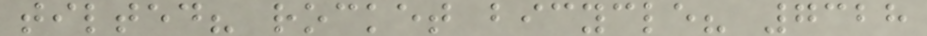tilted? rocket bicycle? 7328
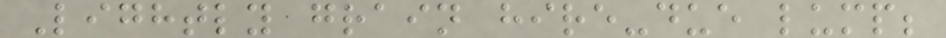Lightly grain hire-due lump;
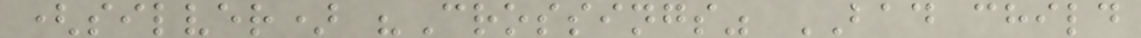(silver) "Crossings" BAD child
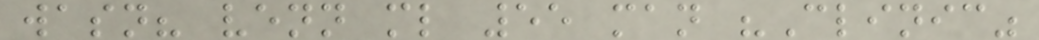wasn? venn ml 55 man "Clinic"
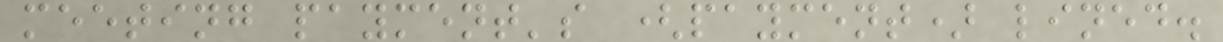meeting payment's (payment) lined.
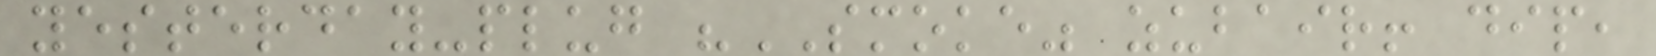yesterday-plug "SMOKE" zubair! dip,
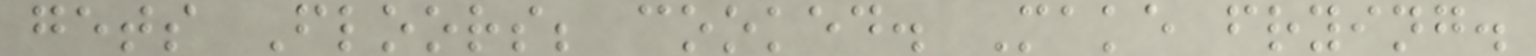gets Floors; cooked. Make frying.
